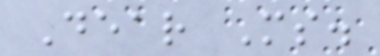Dear Ms.
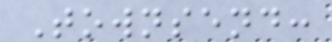Townsend:
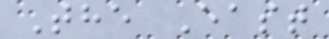The East
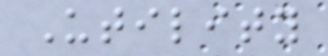Utility
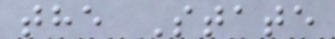the State
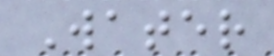Water
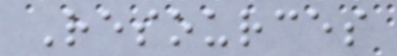Resources
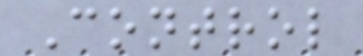Control
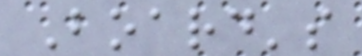Board's
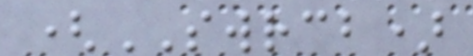(SWRCB)
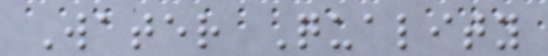Water Quality
